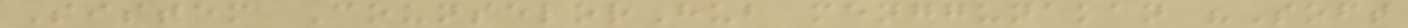Sistem CounselorHub menggunakan "Soft
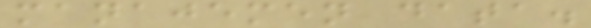manajemen data.
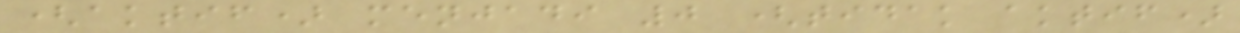(aktif) menjadi 0 (tidak aktif)
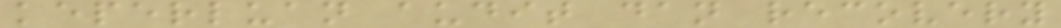keperluan audit dan recovery
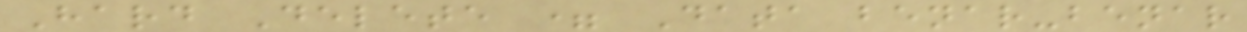Hard Delete = Data benar-benar
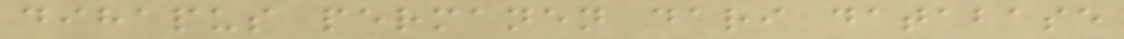dihapus permanen dari database
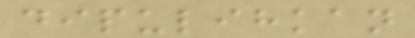dipulihkan
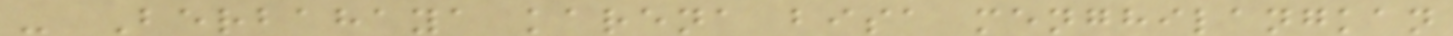- Berbahaya karena bisa menghilangkan
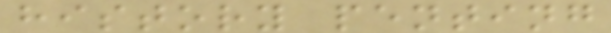history penting
